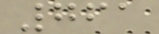761
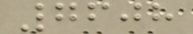7608
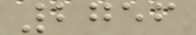2756
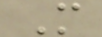M
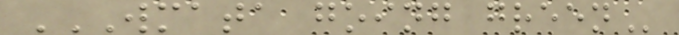WMATA GOING GREEN
